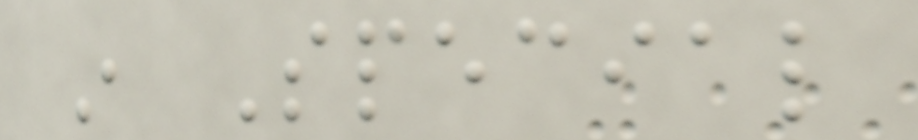in Special
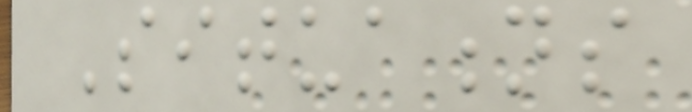Situations
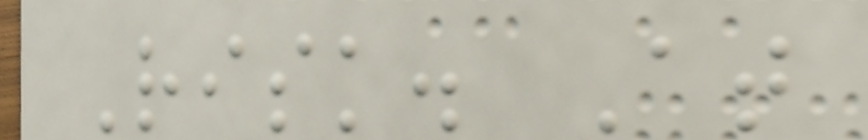Risk. At
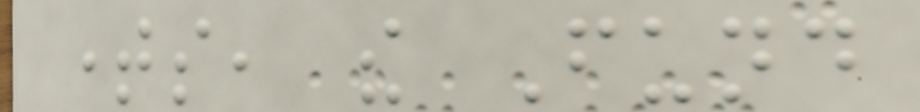times, the Fund
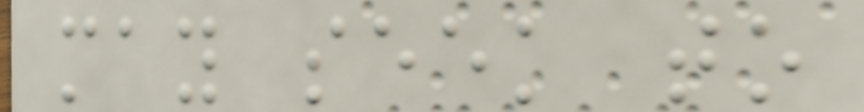may seek to
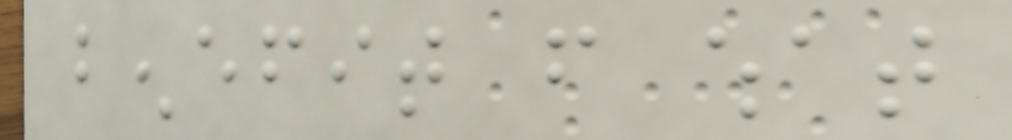benefit from what
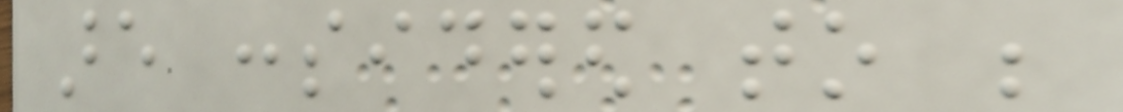are considered to be
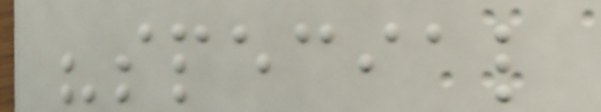"special
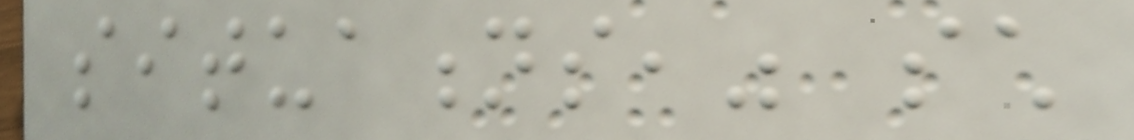situations," such
